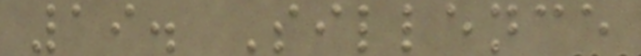19. Sillence
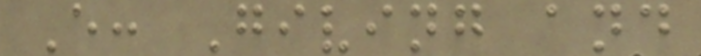E: Giving and
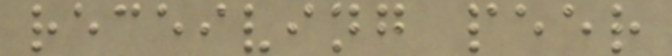receiving peer
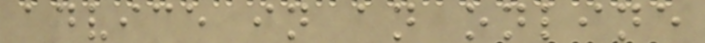advice in an online
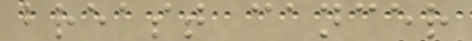breast cancer
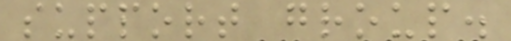support group.
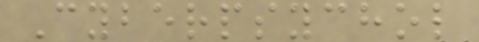Cyberpsychol
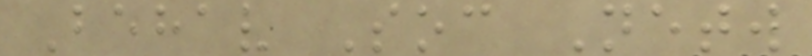Behav Soc Netw
